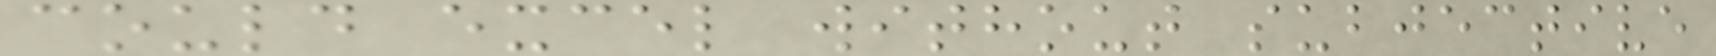could excel without subjective
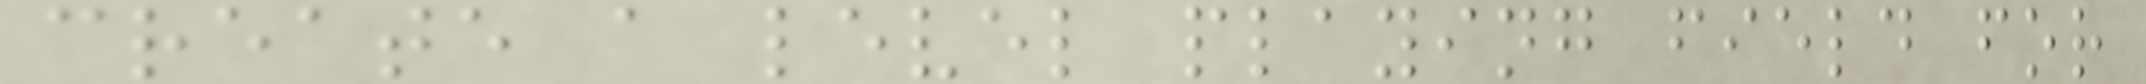create a level playing field for
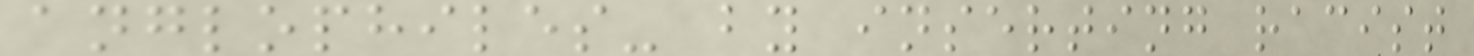anglophiles- by inserting racist
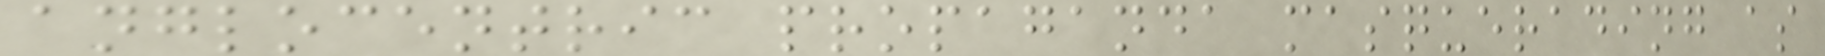anglocentric propaganda masquerading as
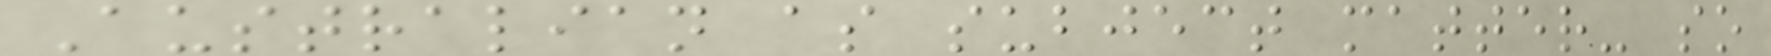Australian as subject matter- so
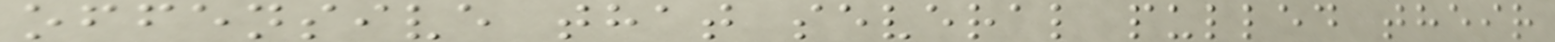offensive that several pulled their
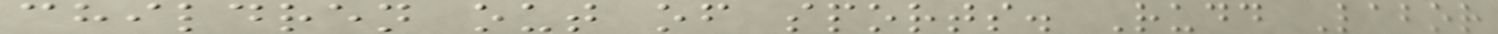children out of sports. Rudd Labor
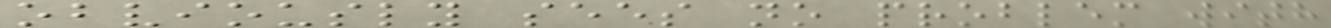obviously sees no problem with
